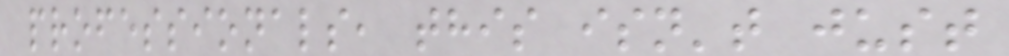professionals, this isn't just
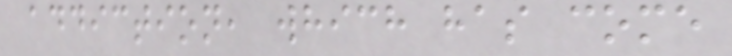addiction, which has come
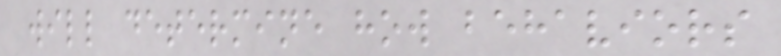will determine how behaviors
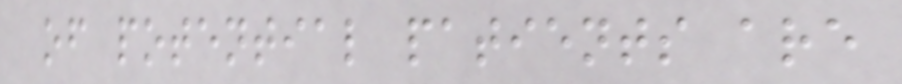of potential patients are
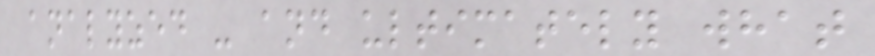analyzed - and ultimately what
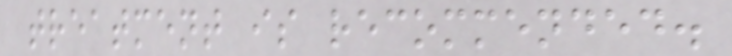treatment is recommended.
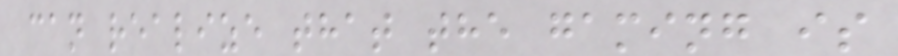can realize that the gaming is
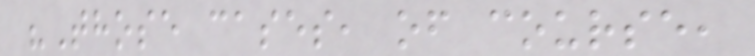"Those cases, of course,
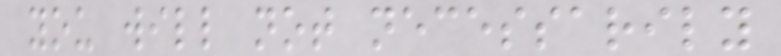you will not necessarily
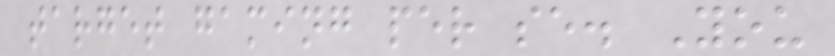target gaming per se. You
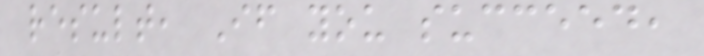result, If you succeed,
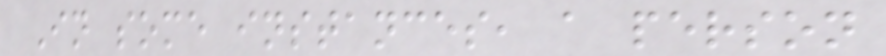In some instances, a person
